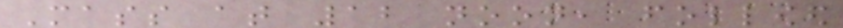Mass at 12 noon, followed
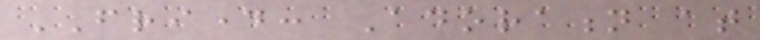FRIDAY: Adoration at
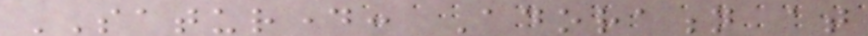SATURDAY: Adoration at
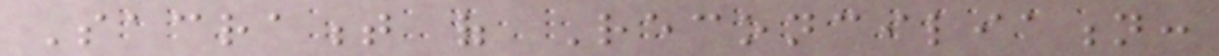Sacrament of Reconciliation:
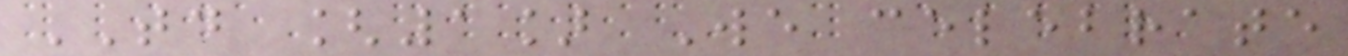TODAY [1] We celebrate
